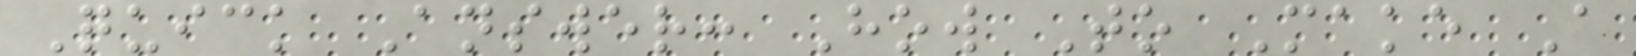Quick Answer: How To Make A
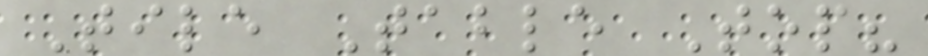Tile Table Top?
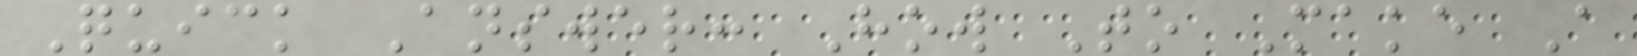Quick Answer: How To Make A
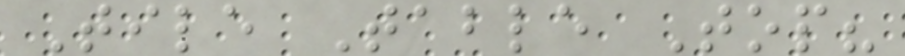Tile Table Top?
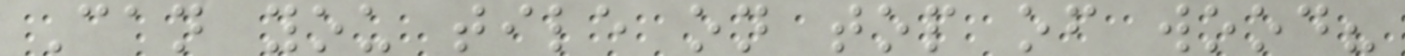Can you tile on top of wood?
